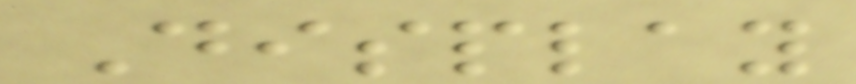Display
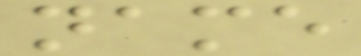name
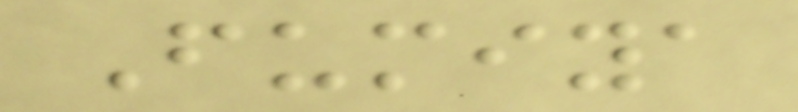Fumiya
